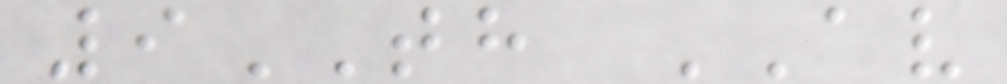9TH AV
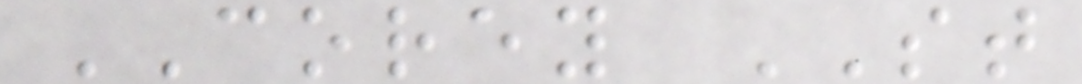COREY ST
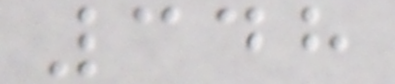348
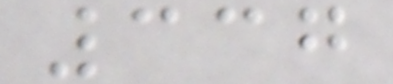337
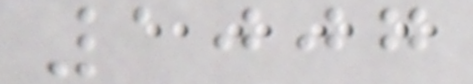1007
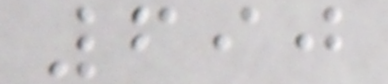690
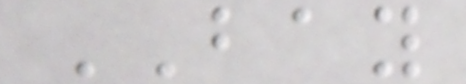BAY
